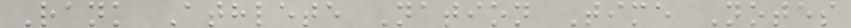Rank Athlete Nation Time Notes
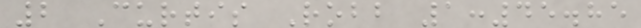2 Curtis Robb 1:45.85
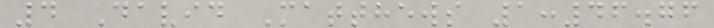4 David Matthews 1:46.76
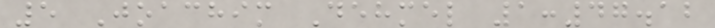5 Joachim Dehmel 1:47.12
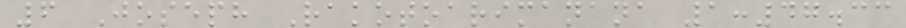6 Joseph Rakotoarimanana 1:47.33
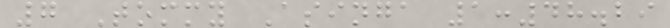7 Tommy Asinga 1:48.29
